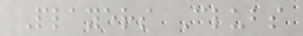Players Clubs
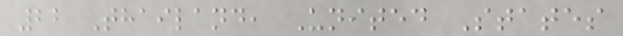22 Thailand, United States
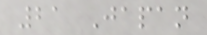21 Japan
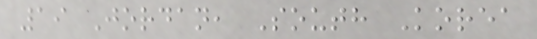19 Jordan, South Korea
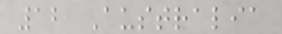12 Australia
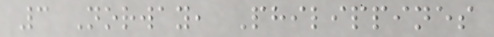3 Norway, Philippines
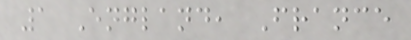1 England, France
